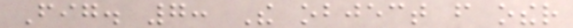Fig. 7: The object from other
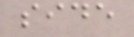side
